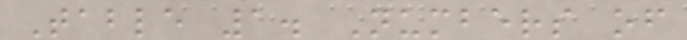Table 1. Numbers of
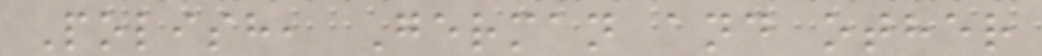Polish, German and other
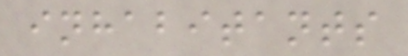inhabitants
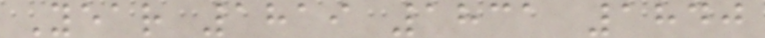Year 1819 1831 1840
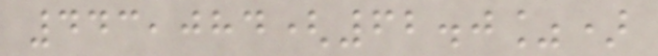443,084(62.0%)
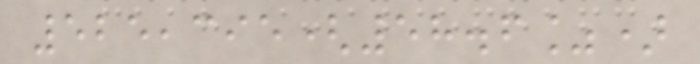525,395(58.6%)
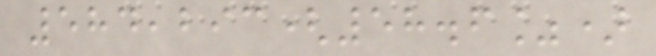584,293(58.6%)
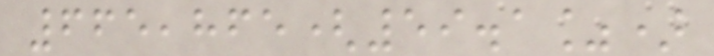665,865(59.1%)
